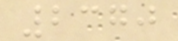2370
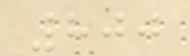800
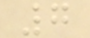7
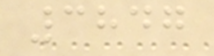3847
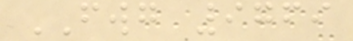FWG 9769
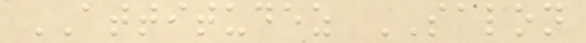ATTITUDEZ SALON
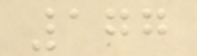177
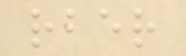rber
